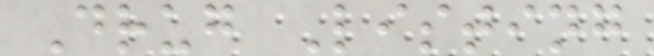Drug Listing
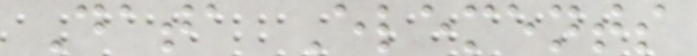Data Elements
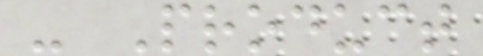- Product
